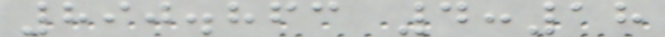890.863 4:18
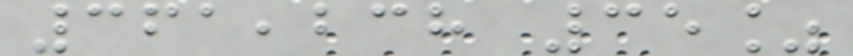361,238 35%
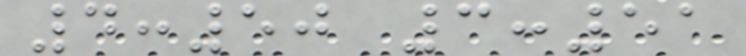4:50 3:51
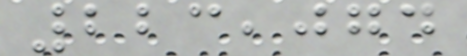223,074
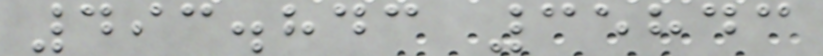493.843 35843
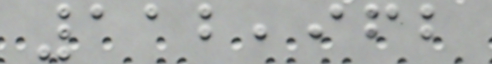112,962
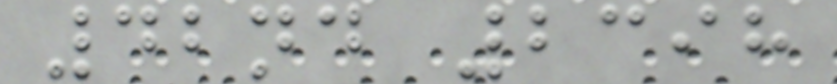42nd 2398
